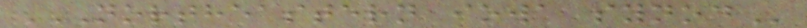NORTHEASTERN IOWA SYNOD
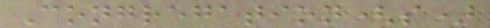Congregation(s)
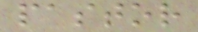pastor
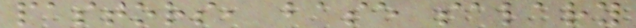pastors, base salary
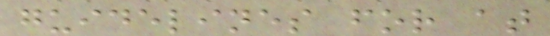guidelines for at
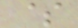$
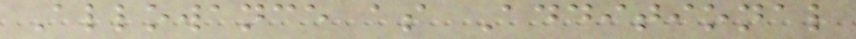Allowance as Additional
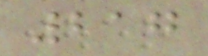217
